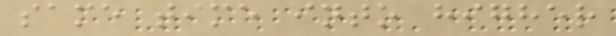same time into higher
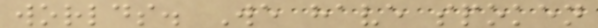worlds. We have spoken
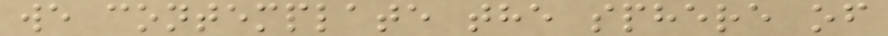we contemplate the sphere of
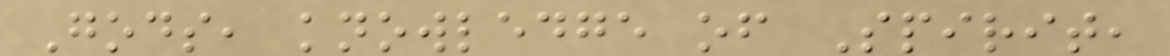Gods, knowledge of Spirit,
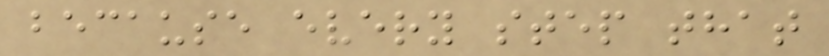because every step that
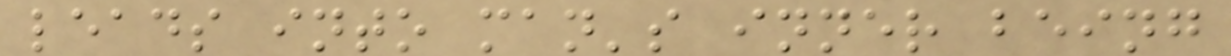leads into man's inner being
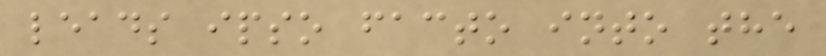leads ipso facto into the
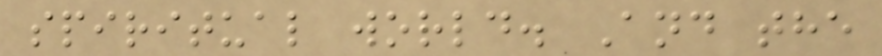spiritual world. And the
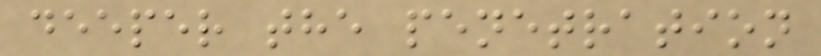deeper the penetration
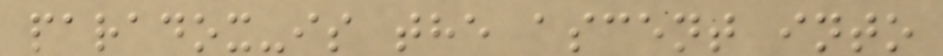paradox-is the ascent into
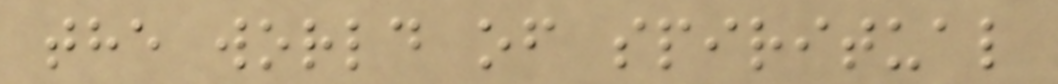the world of spiritual
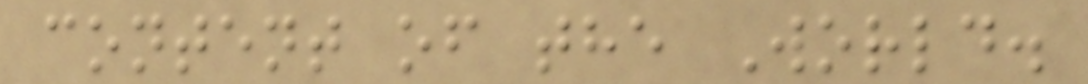content of the World.
